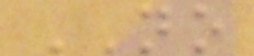NO
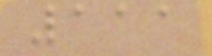111
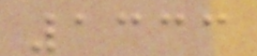1333
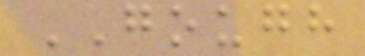GOUGH
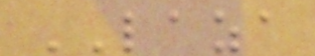LAZA
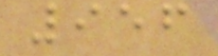956
